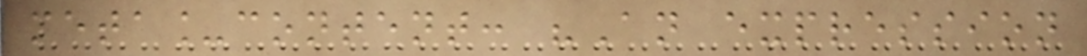meta_content: "An expression
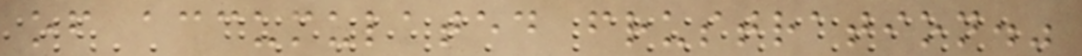of accumulated frustration."
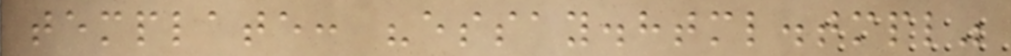template: "essay.html.tmpl"
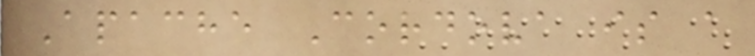Apache Cordova is a
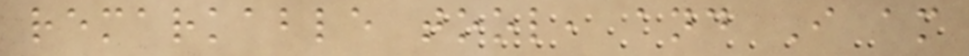remarkable tool, and I am
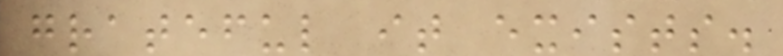grateful it exists.
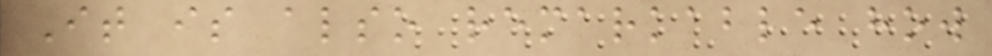It is also remarkable how
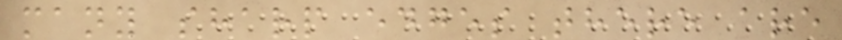many sharp edges there are
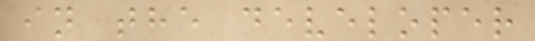in the developer
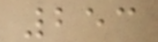253
